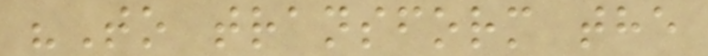"To transform the
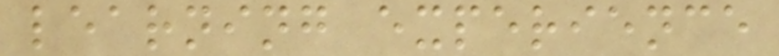learning experience
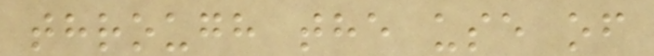through the use of
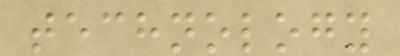technology
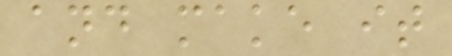and make it
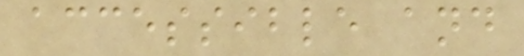accessible and
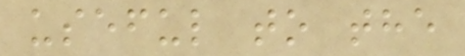useful to the
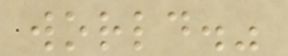world."
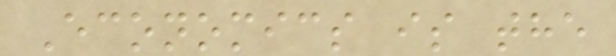Economics is the
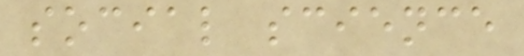social science
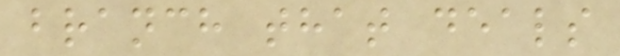branch that deals
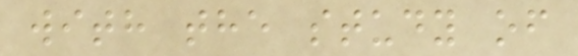with the study of
